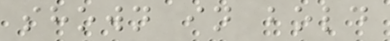shown in bold
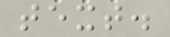text.
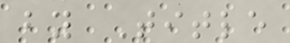by Title
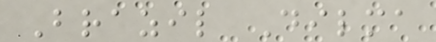Brazil Dilma
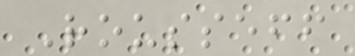Rousseff
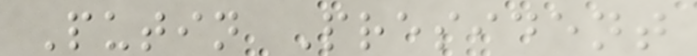Putin President
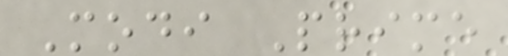Modi Prime
